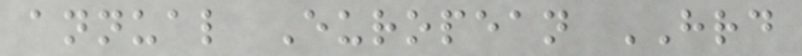annual European HRD
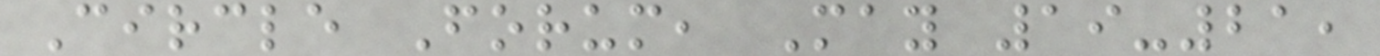Circle Forum, May 19-21,
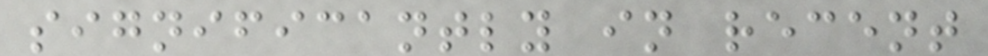significantly in recent
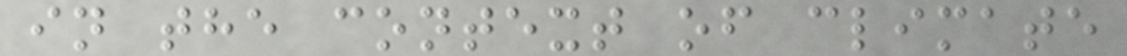in the context of climate
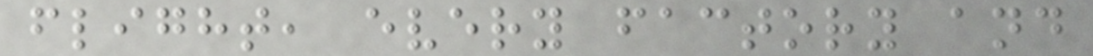flight, every factory and
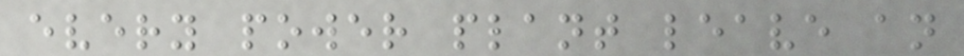every power plant leave an
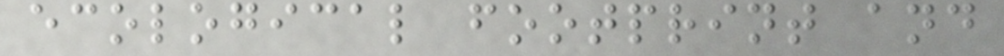ecological footprint and
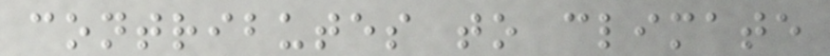contributes to climate
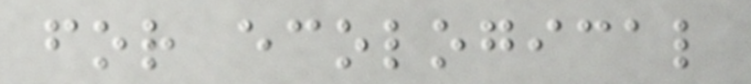for ecological
